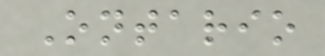Ontario
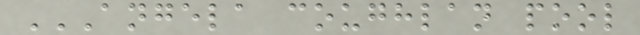ANGELA COUGHLAN POOL
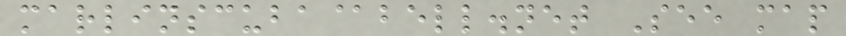marlinscuba@bell.net See map
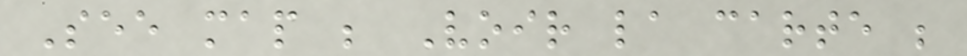See map ; Voir la carte ;
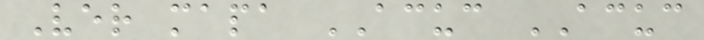Ver mapa ACUC ACUC
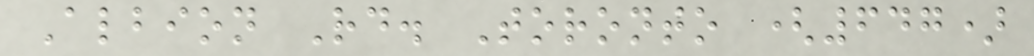Albion Rd. Toronto (647)
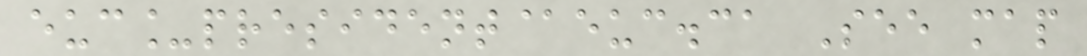euc_president@euc.ca See map
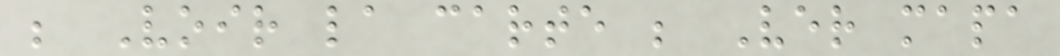; Voir la carte ; Ver mapa
